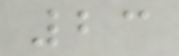23
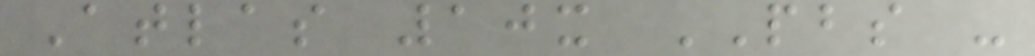Atlas 10x PBS -
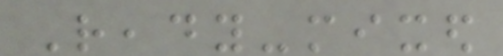Ready-mixed
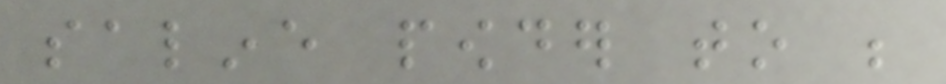saline powder to be
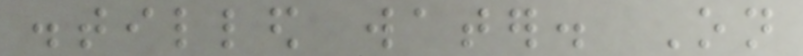distilled water. On
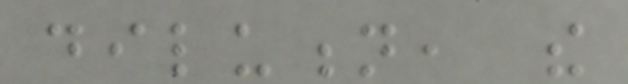dilution, the
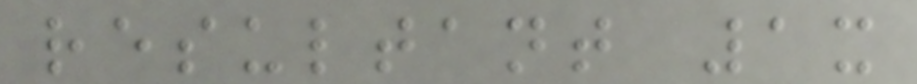resultant 1x
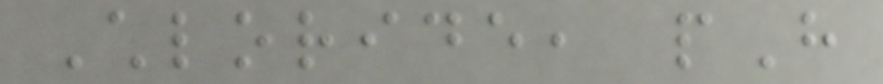Chloride, pH
